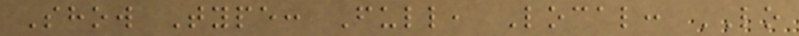Show Type: Full, Local: LO
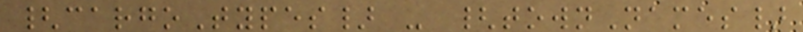{cargoTypes} - {townNames}
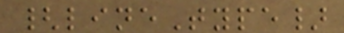{lineType}
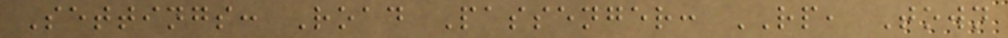Settings: Road Passenger: RP, Town
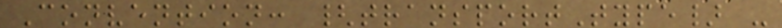Convention: {transportType} -
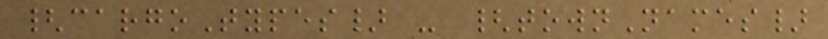{cargoTypes} - {townNames}
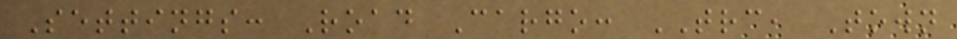Settings: Road Cargo: TRC, Town
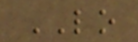LO
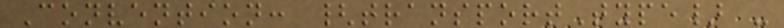Convention: {transportType} -
